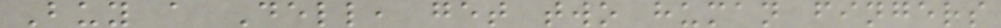Buy a Dell, get two human fingers
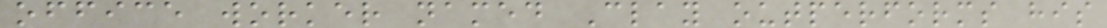office worker named Clay outperforms his
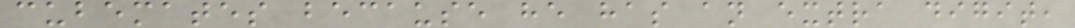cubemates because he has an extra digit,
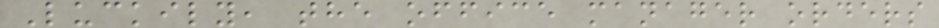Luckily, the office manager orders
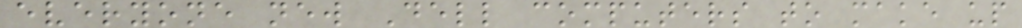everyone new Dell computers to make up
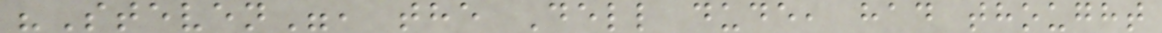"Steven", the Dell dude, had thought
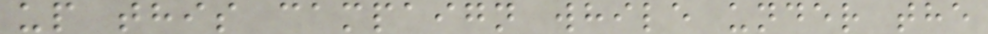up this campaign while under the
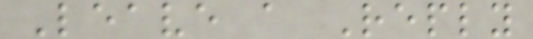Leave a Reply
